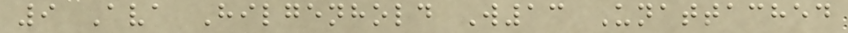9 Ava Hilgenhold W13 Unattached
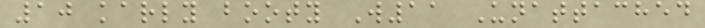10 karly booty W11 Unattached
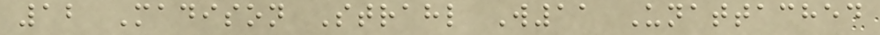12 Madison Strahl W11 Unattached
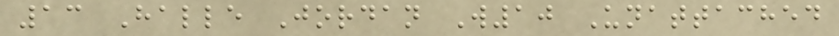13 Halle Jordan W10 Unattached
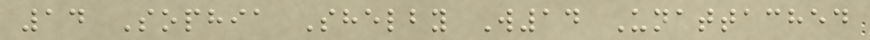14 Sophia Shelby W14 Unattached
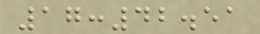17:42.51
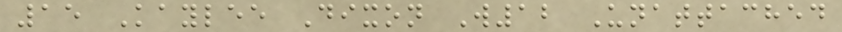15 Kaylee Dixon W12 Unattached
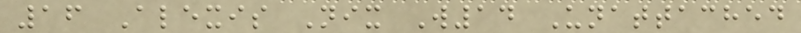16 Alexis Nix W14 Unattached
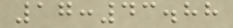17:43.88
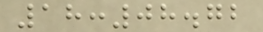18:08.72
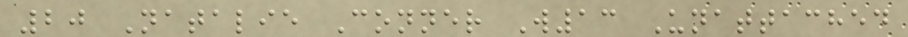20 Natalie Conner W13 Unattached
